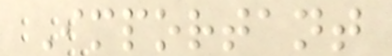Important
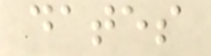dates
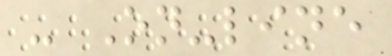- On-line
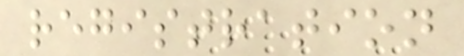registration
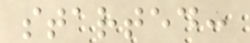started:
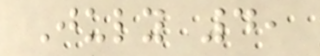July 4,
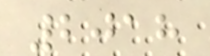2018
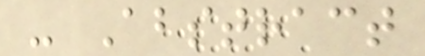- Abstract
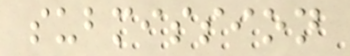submission
